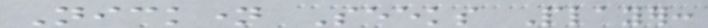Nickname Seeks Player:
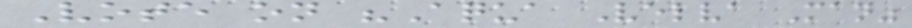Vote on "Aqua Velva Man"
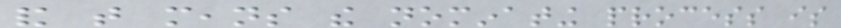and that means the nominating process is
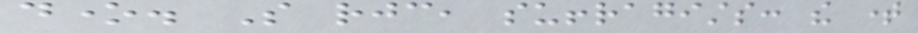done. So rejoice, suffragists: the time
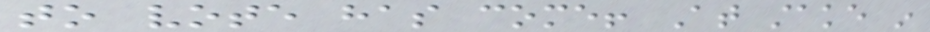to vote has come! At stake in
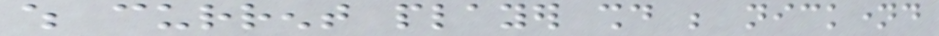which current player should be nicknamed
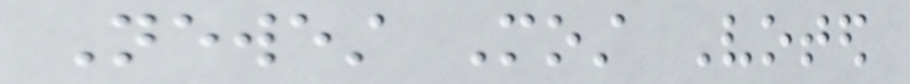Newest Most Voted
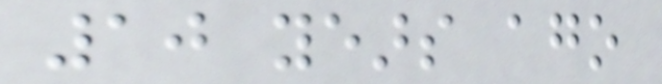10 years ago
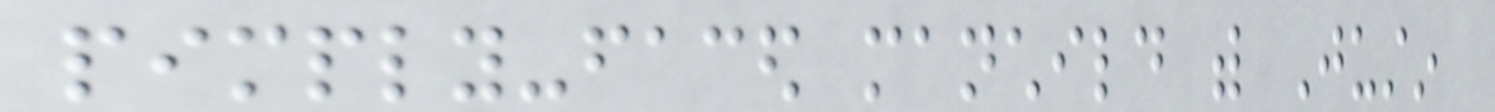pimply-faced manchild with Justin
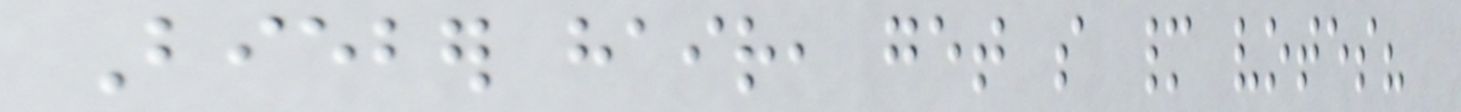Bieber hair, get so many votes?
